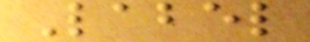Label
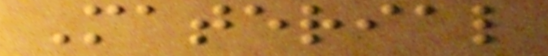Material
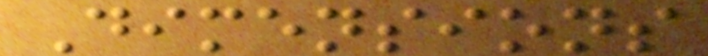Dimensions
